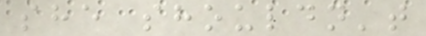she shouldn't
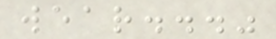wear..."
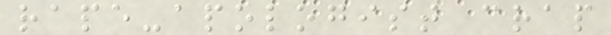rape-apologist crap
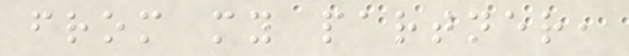from my partner,
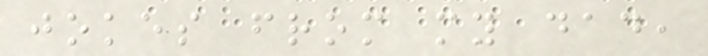jokes from my dad,
